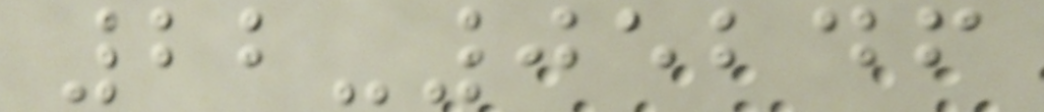22-05246
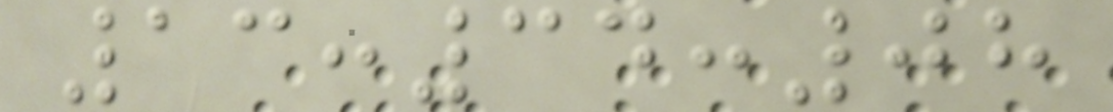13:34:08
